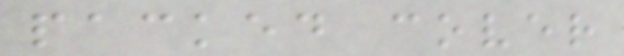packed cover
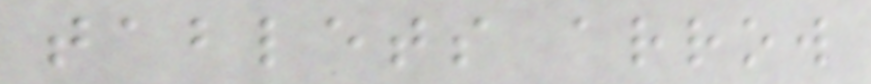tablets arrow
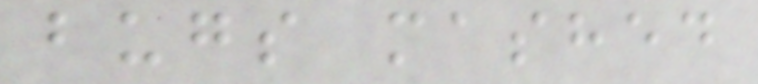bugs mashed
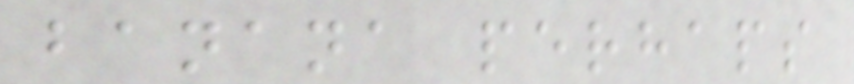banana perhaps
